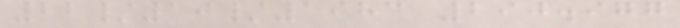22/10/1983 290.977
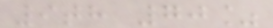9th 70%
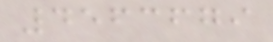4563679
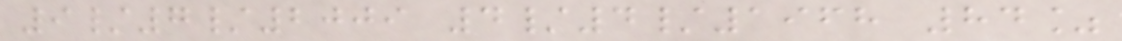9/7/2009 4/4/1968 84%
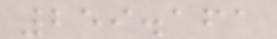259.161
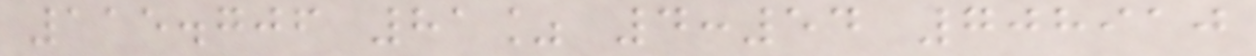115.706 81% 4:54 708910
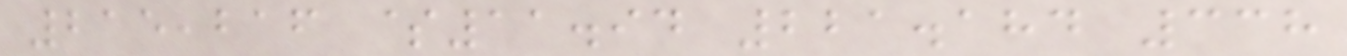215,216 $11.94 221.184 338
